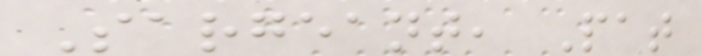Sargeant, Pat
